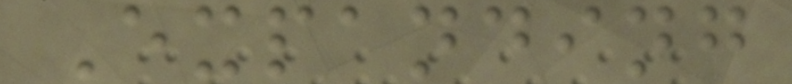Expanding
